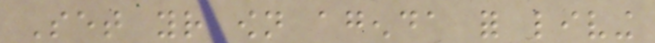Set your own agenda for living
